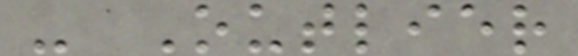- Outlier
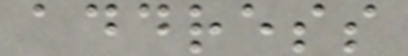address
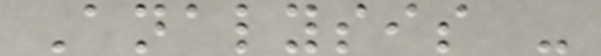Analysis -
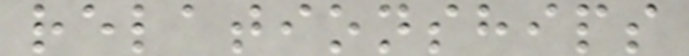relationships
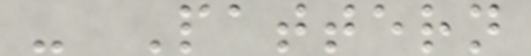- Pattern
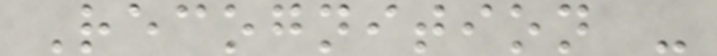Recognition -
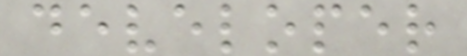developer
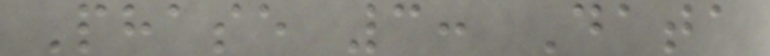Phase 3: Data
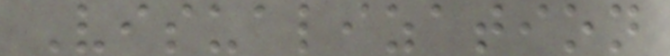Visualization
